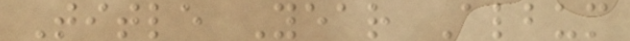Title Year Album
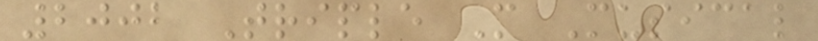2002 Triple M Musical
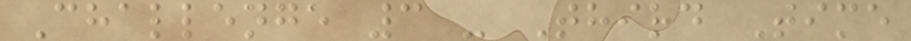Challenge 3 - Third Time
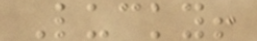Lucky!
